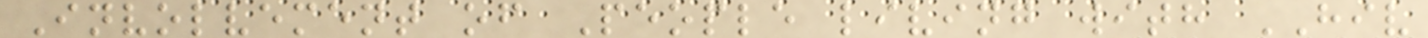Involvement of People living with HIV
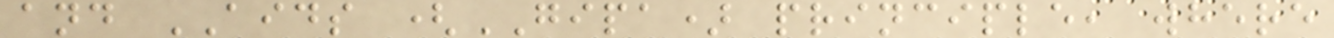and AIDS (GIPA) principle, where
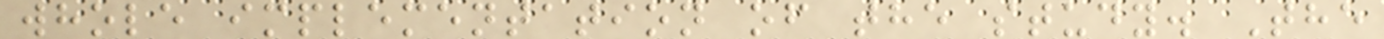whole implementation of the study. The
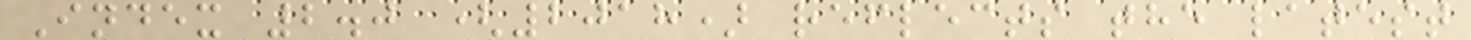Index 2.0 (2018) reflects the latest
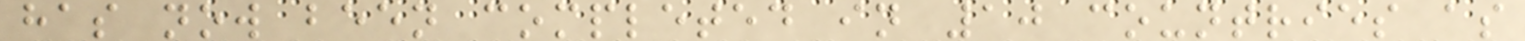has now been completed in 10 countries as
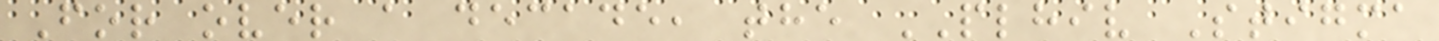For over a decade, the PLHIV Stigma
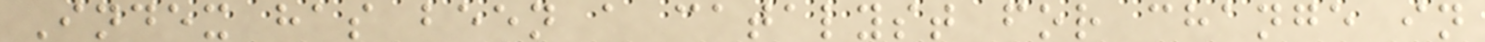Index has been a catalyst for change in
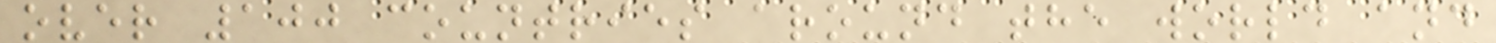over 100 countries around the world and
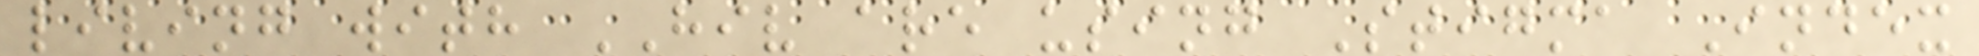living with HIV are using Stigma Index
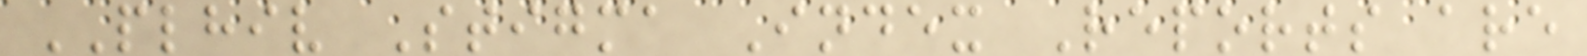PLHIV Stigma Index Reports are
